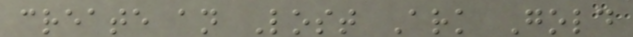create an Lost Ark Gold
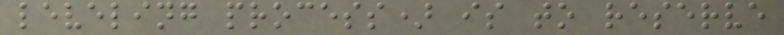leveling process) is to reserve
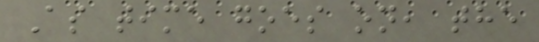As time goes on, the
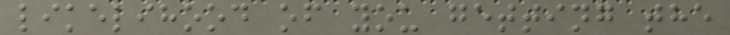likelihood of you getting the
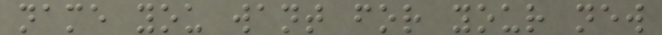name you want for your new
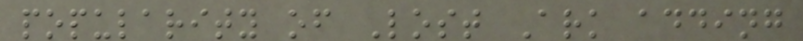popularity of Lost Ark adding
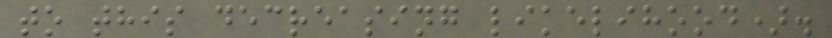to this decreasing likelihood).
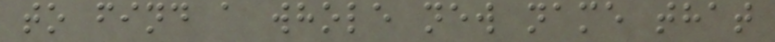to find a whole new name that
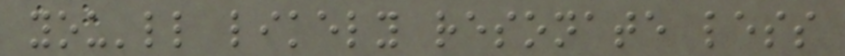you'll likely resonate less
